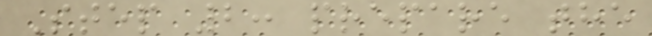Step 2: prepare the
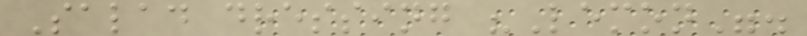Salad dressing "Lemon".
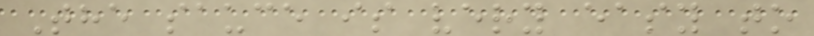The sauce is very easy to
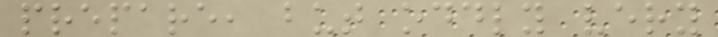prepare, but oddly very
